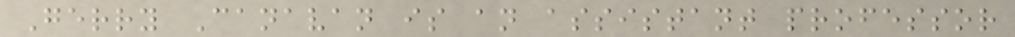Gerry Canavan is an assistant professor
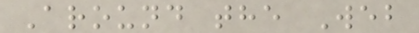Around the Web
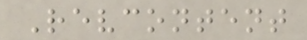Revcontent
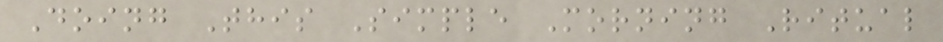Doing This Simple Morning Ritual
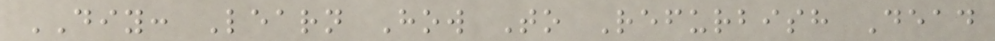DIY: Learn How To Refurbish Dead
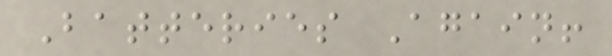Batteries Again!
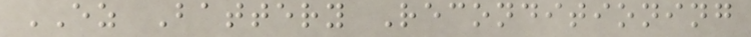EZ Battery Reconditioning
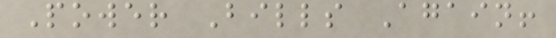Power Bills Again!
